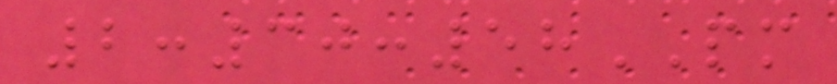2:30:58PM
